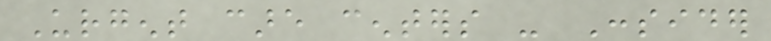Urgent care centers - Consider
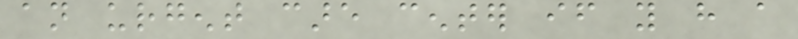an urgent care center if you have a
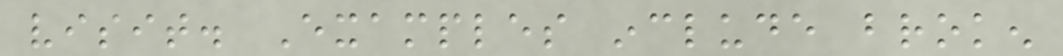visit. Examples include broken
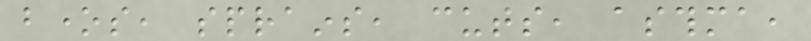bones, sprains, cuts, asthma,
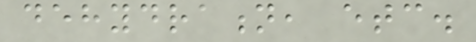dehydration, etc.
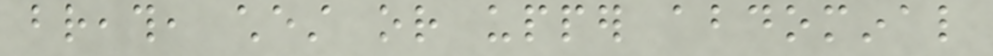breath, chest or upper abdominal
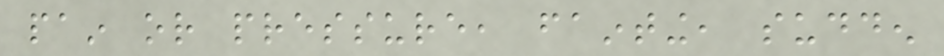pain or pressure, fainting, sudden
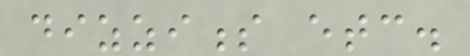dizziness etc.
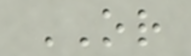OR
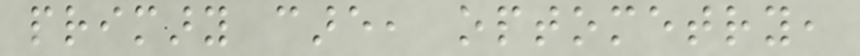primary care, optometry,
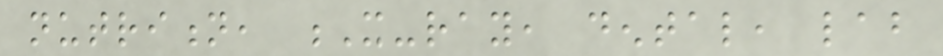nutrition, X-ray, dental, lab
